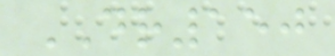DR150
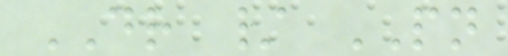DR / PN
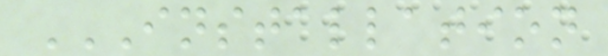INSTALLATION
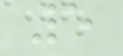5
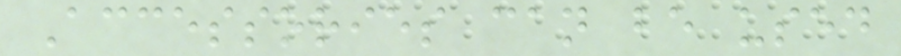Accessories can be used
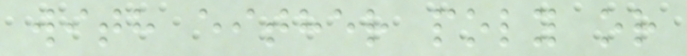with either poly or
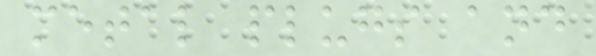metal plugs and
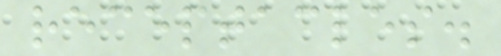receptacles.
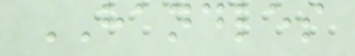HANDLES
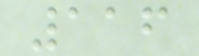116
